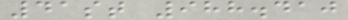41st 988.410
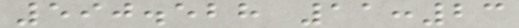590.528 11:23
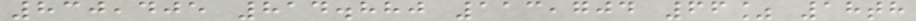830,405 814.880 113,704 66% 18th
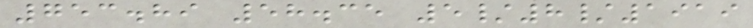753.89 58.35 5/8/1919
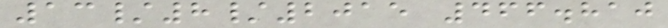13/8/2015 466.810
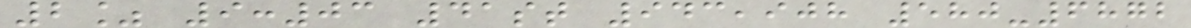2% 9:03 41st 943,908 580-6872
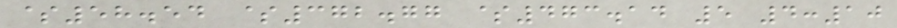$58.54 $372.77 $473.14 5 4:10
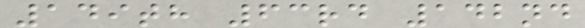149th 63rd 142nd
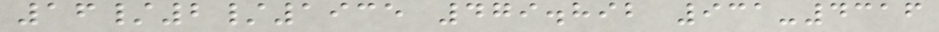16/2/1935 479.892 931-4316
